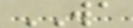WA
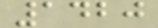1420
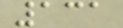131
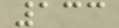133
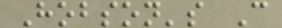Hobson's C
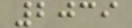2039
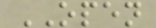OPEN
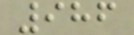986
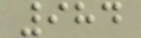984
